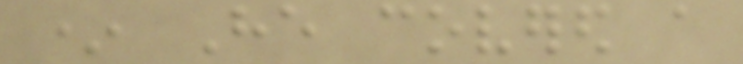* He covered a
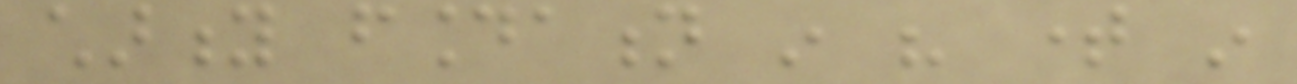charity foundation in his time in
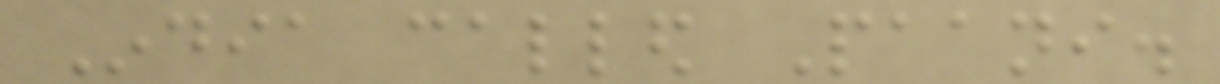India called Paani.
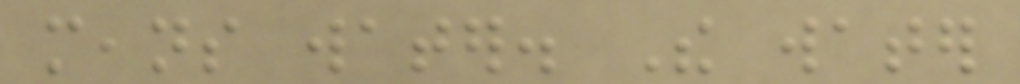means water. The water
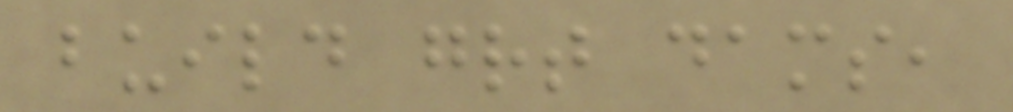build great dams,
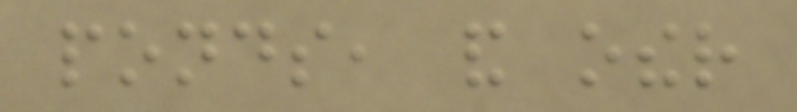ponds, and other
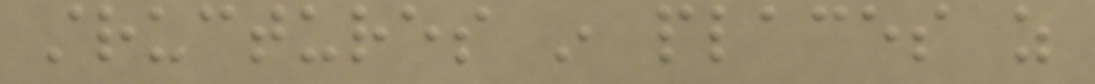structures in places as
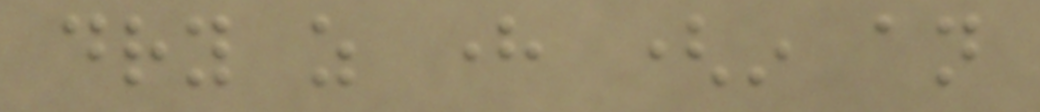dry as here (in an
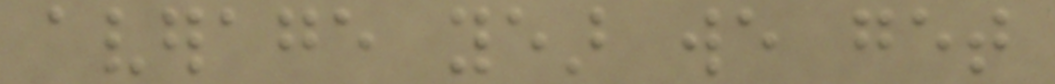average year we get
